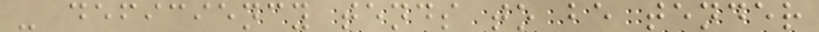- deficiency tends to be tender
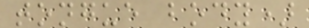tongue body)
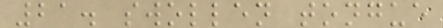21. swollen tongue
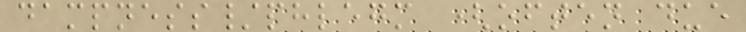dampness/phlegm (often due
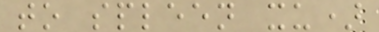to spleen xu)
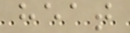heat
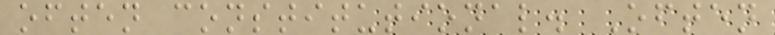often constitutional. Often
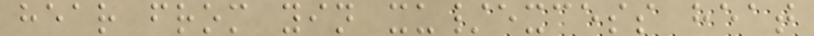hear from yin xu/excess heat
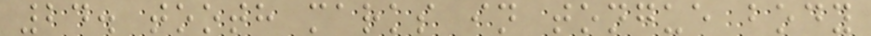24. tooth marks in tongue body
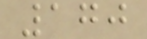170
